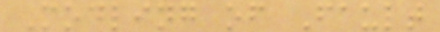Modling of Fault
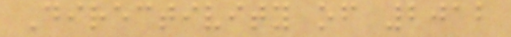Directivity of 2012
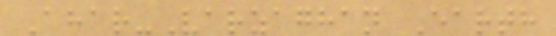Ahar-Varzaghan Earth
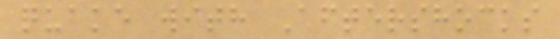quake with Aftershocks
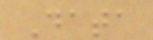Data
